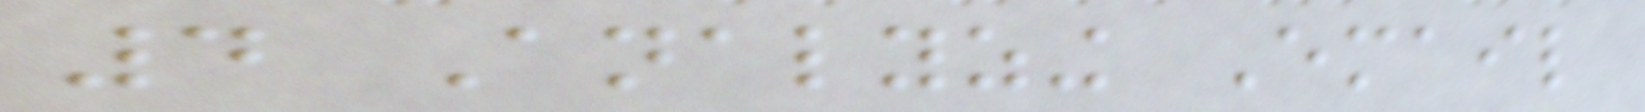4 Analyzing Email
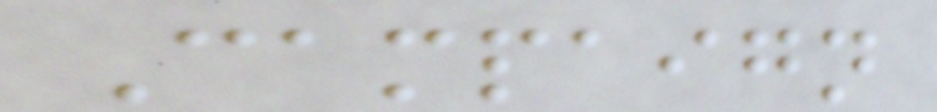Campaign
